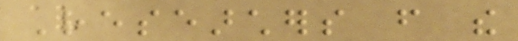Researchers from the
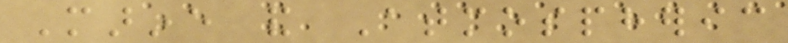Marine and Atmospheric
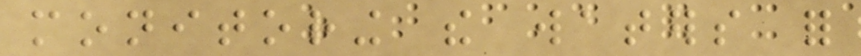monitoring the waters for
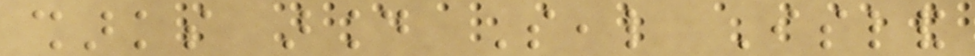sharks around Seal Island
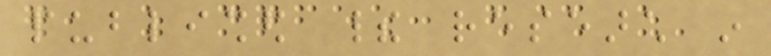published their research in
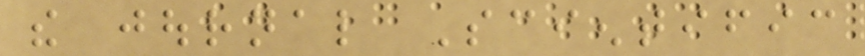the journal Scientific
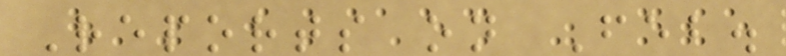Reports on Feb.
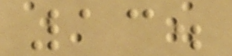13.
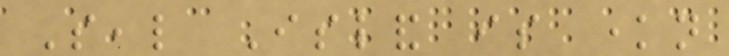Seal Island is known
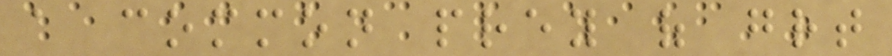a common prey of great
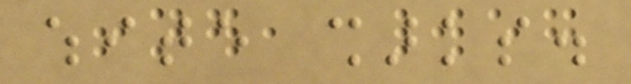white sharks.
